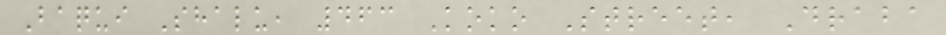Baqui Shalu, 463 Koko Street, Draba
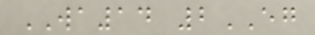WA14 2EG
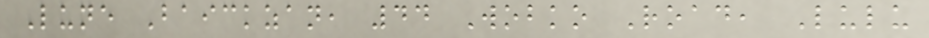Lune Baickzan, 44 Wobko Road, Lulu
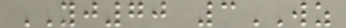YJ70 3WZ
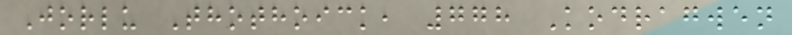Jorlu Thothoick, 778 Kodragwen
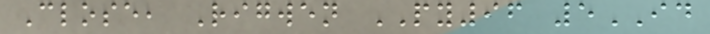Close, Rigwen PY96 5ID
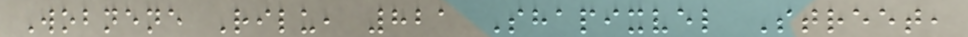Wobnene Rilu, 821 Shapixvel Street,
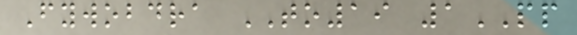Fywobdra TO19 1PP
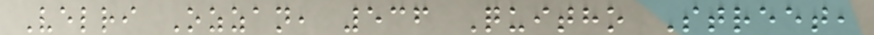Velri Ozzan, 536 Quitho Street,
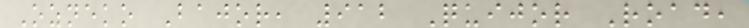Ozneko Bajor, 912 Quijor Road,
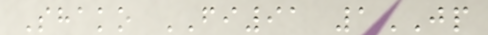Shako FI91 1JP
